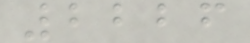2226
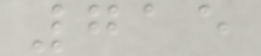715
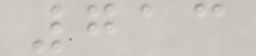713
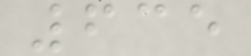635
